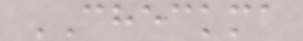CHECKMA
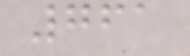761
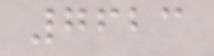7623
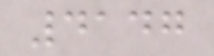4147
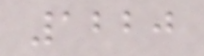1220
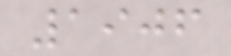1906
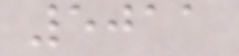5011
